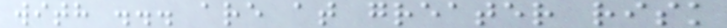with ... are at greater risk
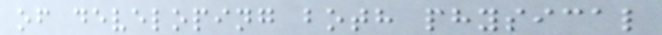of developing both physical
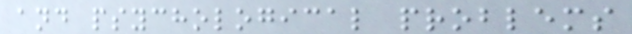and psychological problems
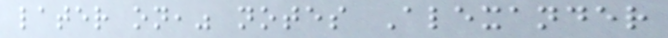later on," notes Alexander
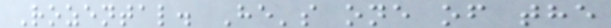Rozental. He's one of the
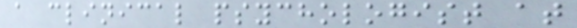a clinical psychologist at
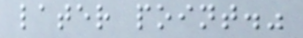later point."
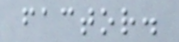factor.
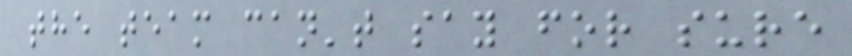the team can't say for sure
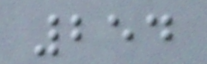254
